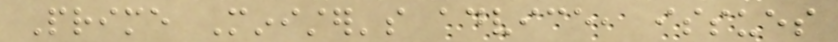Prime Minister's advice, issues
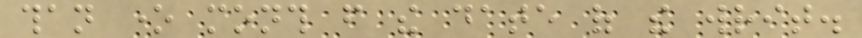than one month from the date of the writ.
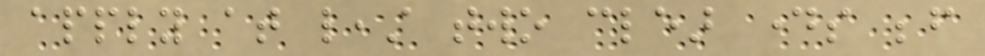apply at least two clear days before
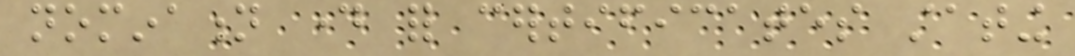nomination day for certificates stating
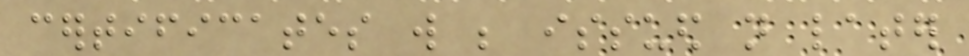certificates will be issued not later
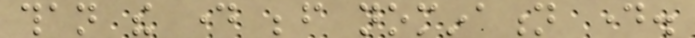than the day before nomination day.
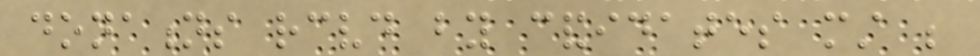donations received by candidates must be
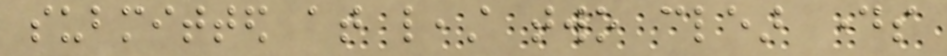submitted at least two clear days
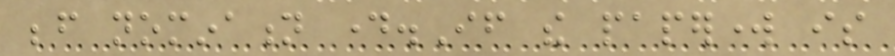before nomination day.If the paperwork is
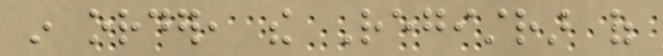in order, the Registrar of
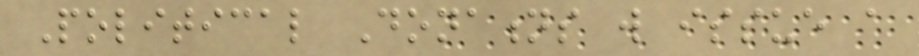Political Donations will issue a
